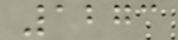1273
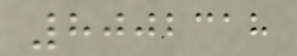8002318
